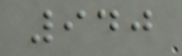940
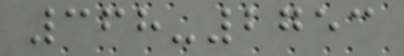368-2753
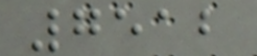7512
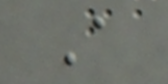A
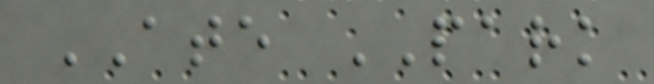ATE PARK
